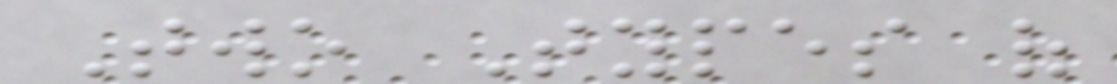Two Types of
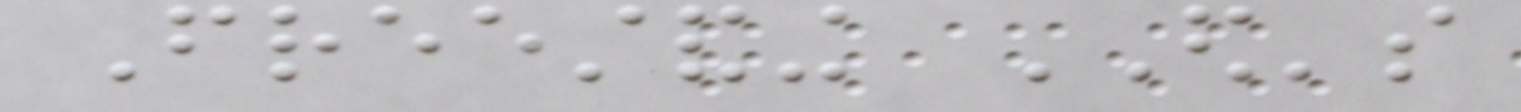Freestanding ED's
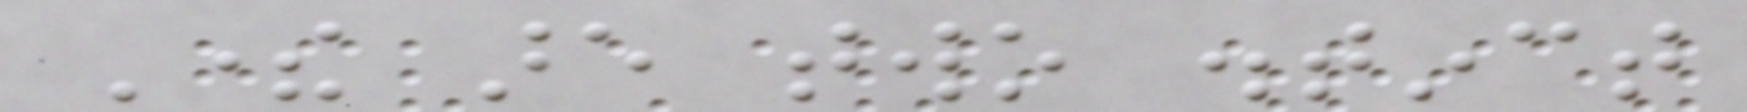There are two distinct
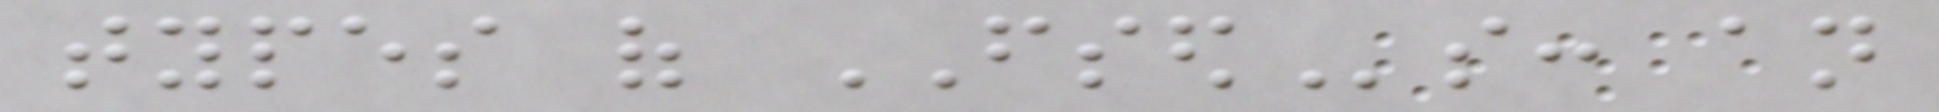types of FSEDs: an
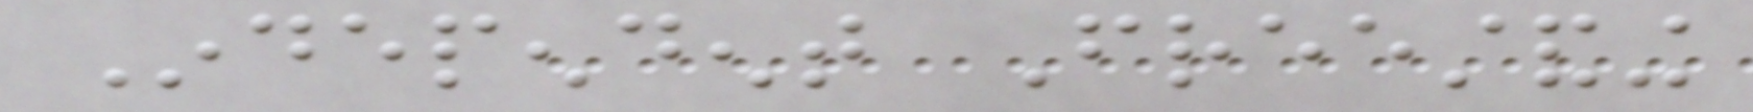Independent Freestanding
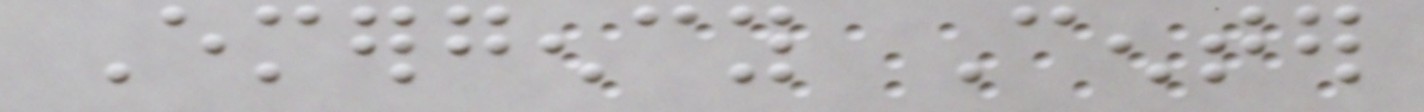Emergency Center
